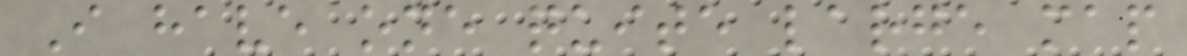I have one quite large map
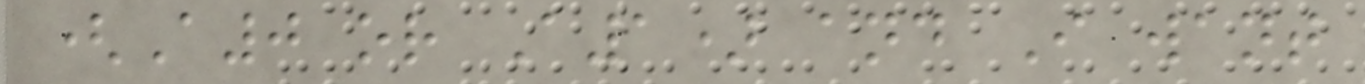(A0 or A1) and I want
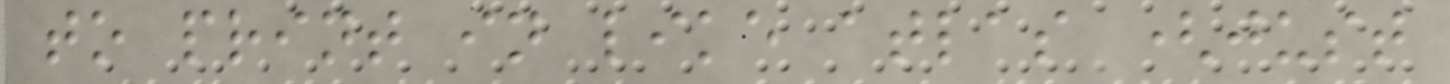to print in like atlas (just
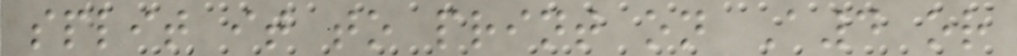split it to print on A4 or
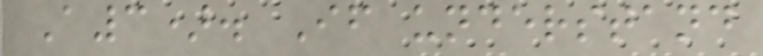A3). If understand
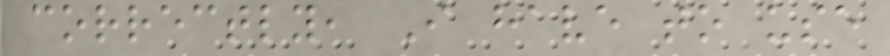correctly, I have to use
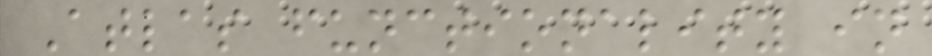Atlas functionality in
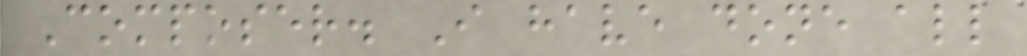Composer. I have done all
